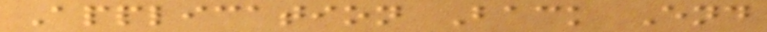Application Back End
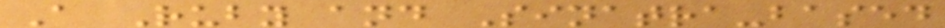A Ruby and Sinatra-based
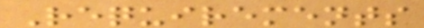Requirements
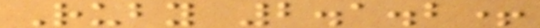Ruby 2.1.2+
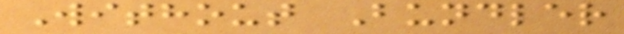Without Bundler
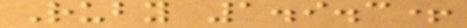Ruby 1.9.3+
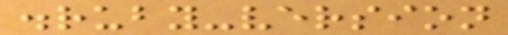.ruby-version
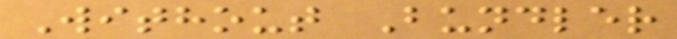Without Bundler
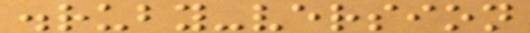.ruby-version
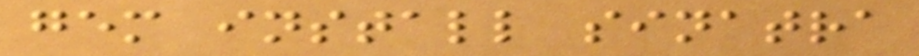gem install sinatra
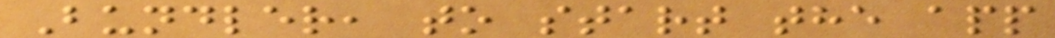Bundler, to start the app
